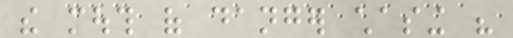the mouth of danger chasing his
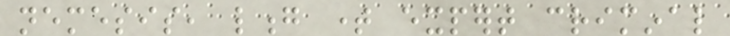nemesis, long time expert criminal
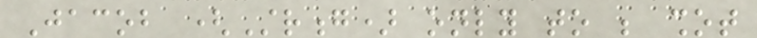Jacob (Strong) only to be shot
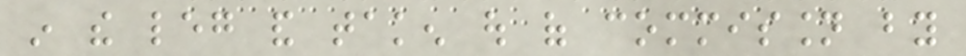in the leg and taken out of commission by
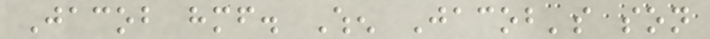Jacob himself. When Jacob's son
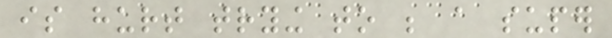is hurt trying to be a super
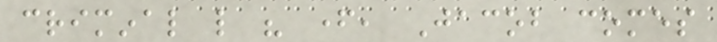criminal like his father, Jacob comes
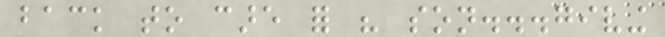back to care for his son...giving
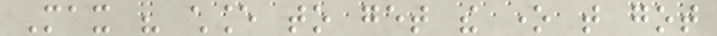Max his chance to get the one that got
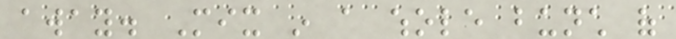away. Mix in a whole bunch of
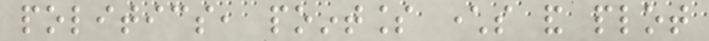politics, pointless characters and plot
